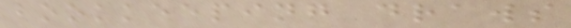bookkeeping draws
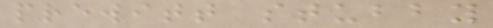prewitt stubby
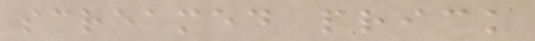screamed prick
